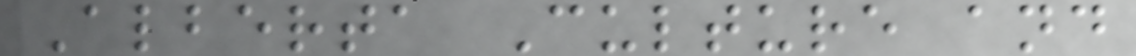Alberta Culture and
